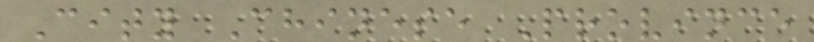City Chinese Province
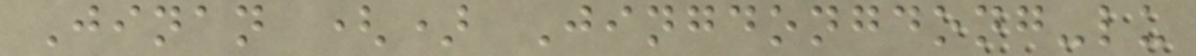Jinan () Jingdongdong-lu
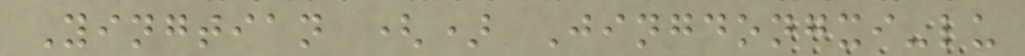Yingtian () Jingdongxi-lu
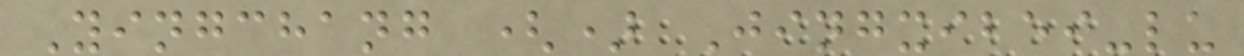Yingchang () Jingxibei-lu
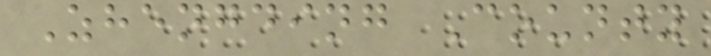Zhengding County
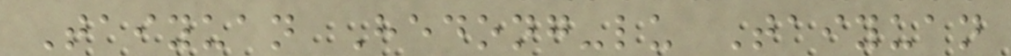Taiyuan Hedong-lu Taiyuan
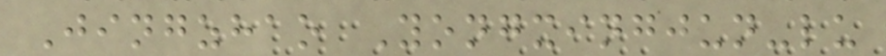Jingzhao Yongxingjun-lu
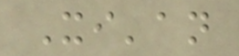Xi'an
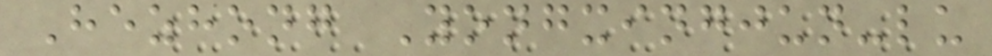Hezhong Yongxingjun-lu
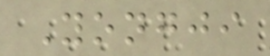Yongji
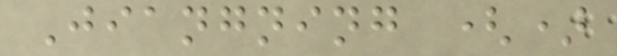Jiangning ()
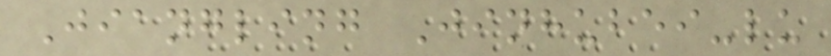Jiangling Jinhubei-lu
